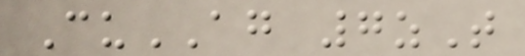CuAG 7zT
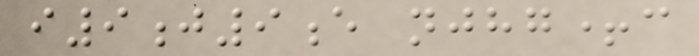i9j9e njhg+c
